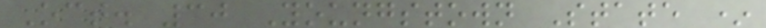Oct. 30 Youngstown State *
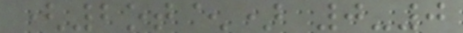(2ot^) 0-0
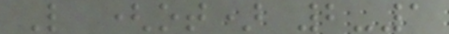L (ot) 2-1
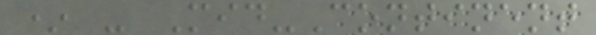* - Mid-Continent
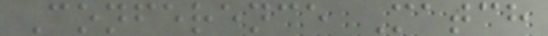Conference Match
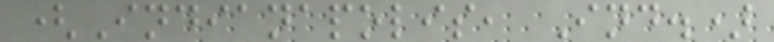(Indianapolis, Ind.)
